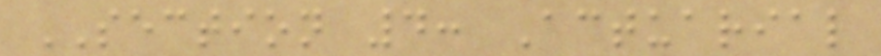SECTION 4: Actuarial
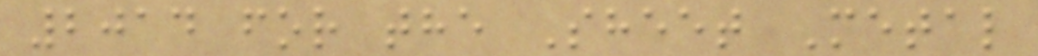2014 for the Sheet Metal
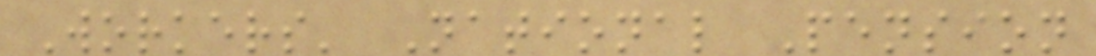Workers' National Pension
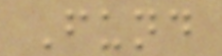Fund
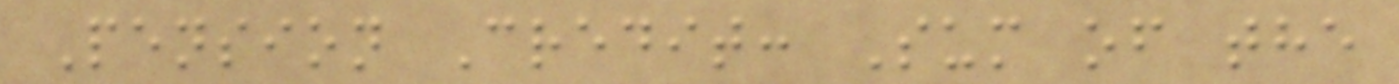Pension Credit: Sum of the
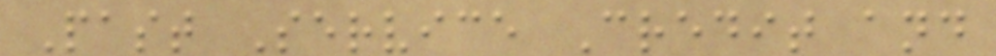Past Service Credit and
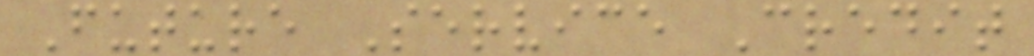Future Service Credit
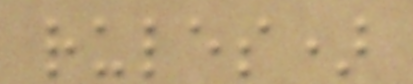rules)
